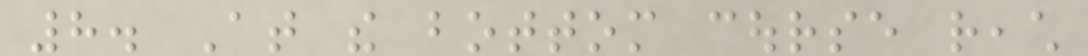8. At the bottom course reach
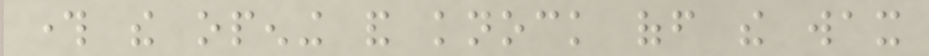through the opening and knock off the wax
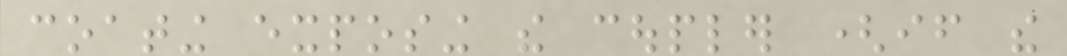coating exposing the coupler (if the
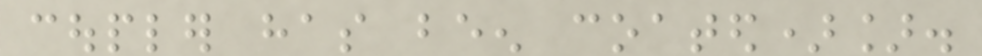coupler has been coated)].
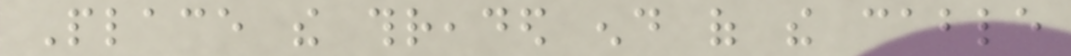Place the threaded end of the cable
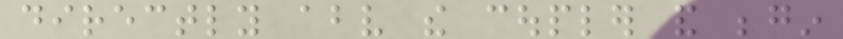directly above the coupler and begin
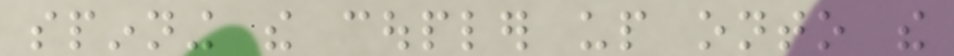spinning the coupler up onto the
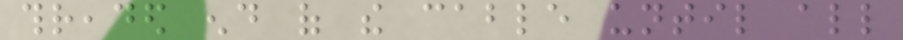threaded end of the cable until all
